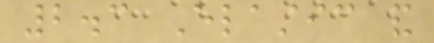2.3 Elastic and
